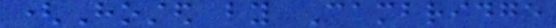(Hosted by Cambridge
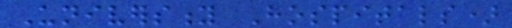University Hospitals)
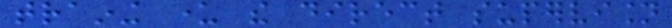training under the direct supervision
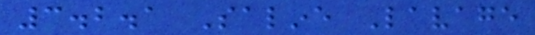3.2.1 Saline Lavage
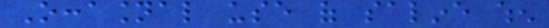Occasional use of saline when
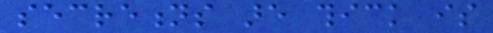secretions are thick is
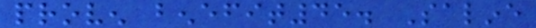proven benefit45. Saline
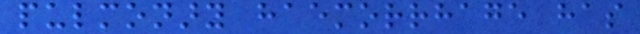pulmonary haemorrhage has
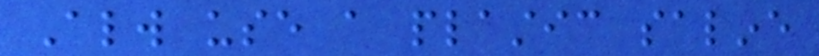Always use a plastic saline
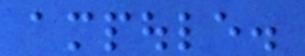ampoule.
